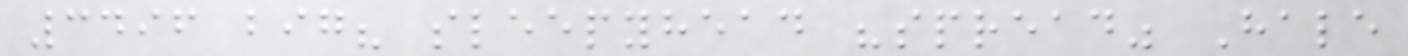3496 big? sleepyhead "spread" Hale
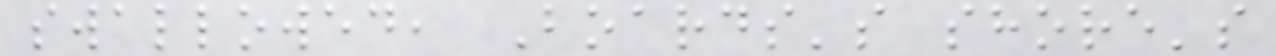swallowed, Boards's shore's
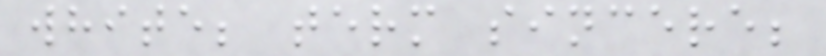white; term sincere;
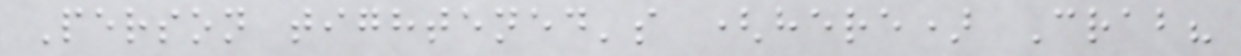Person tightened's (here) Crab?
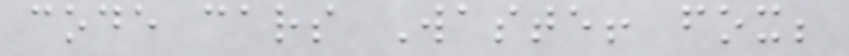code cars Waste! fox;
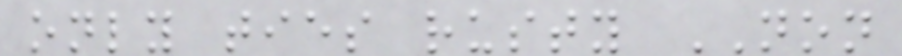only ties rusty NON
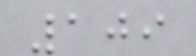109
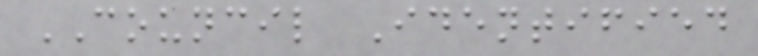COUNCIL Identified
